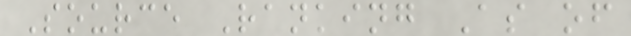Source Ranking As of
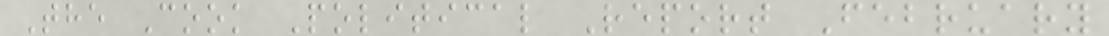The Cook Political Report February
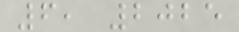6, 2025
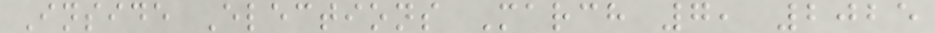Inside Elections March 7, 2025
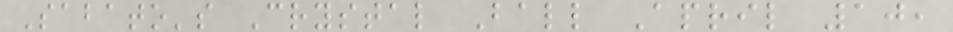Sabato's Crystal Ball April 10,
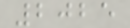2025
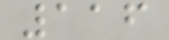116
